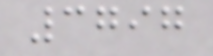3797
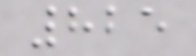825
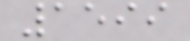1599
